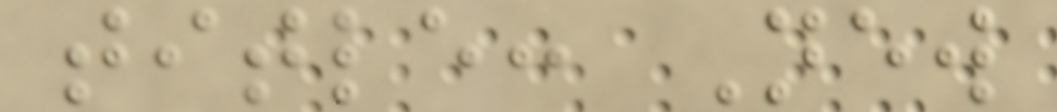title: New
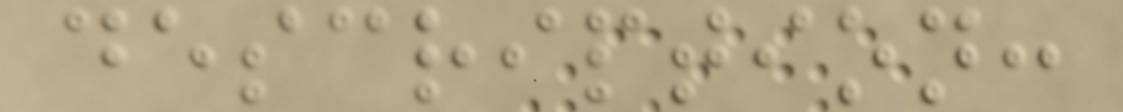description:
